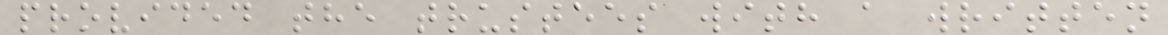provided the trustees with a written
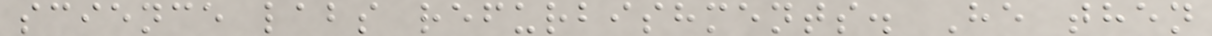science labs refurbishments. He then
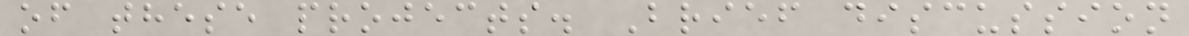of these projects. Brief discussion
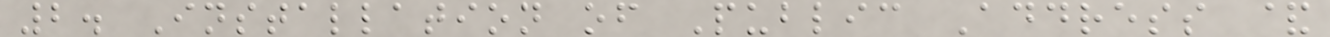2. Installation of Public Address &
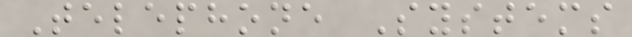Telephone Systems
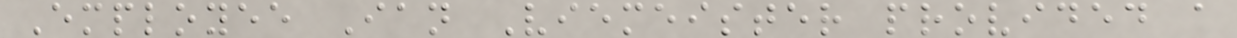Employee Ian Viemeister provided a
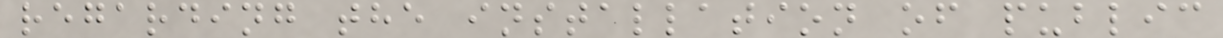regarding the installation of public
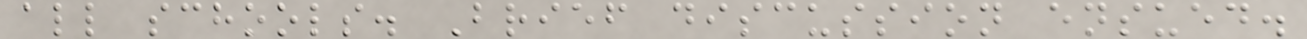all schools. Brief discussion ensued.
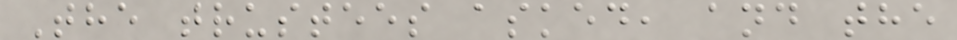The trustees asked, and the
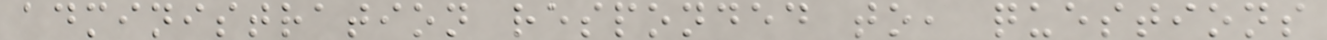administration responded to, questions
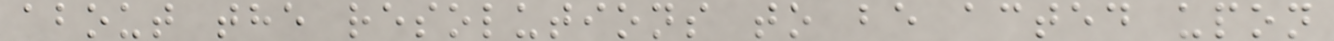about the resolutions to be acted upon
